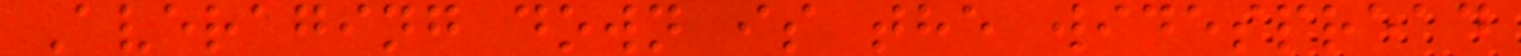Averaging down is the widespread
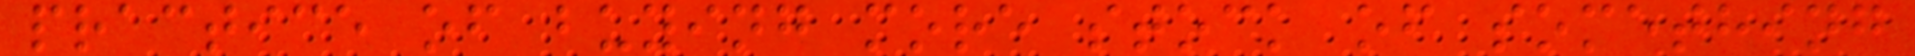practice of buying more stock of something
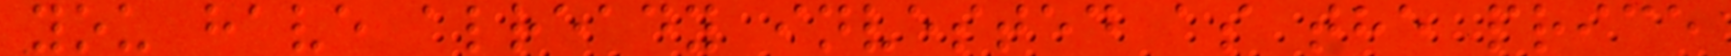you have already invested as the price
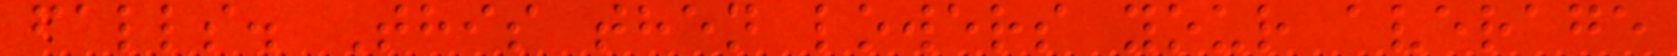falls. This then lowers your average
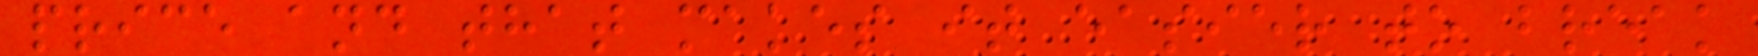price and that makes it easier to break
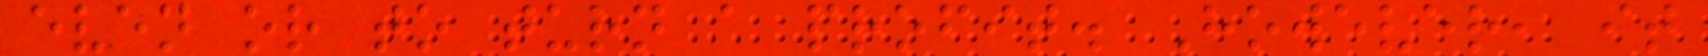even or to turn a profit. However, it
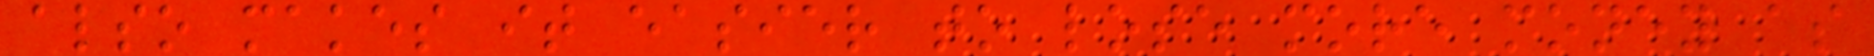also makes it easier to lose more money as
